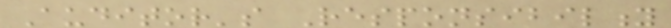Auditor's Responsibility
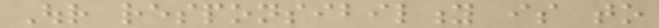Our responsibility is to
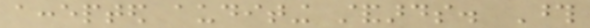accepted auditing standards. Those
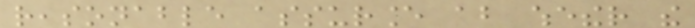reasonable assurance about whether the
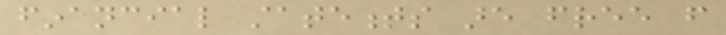financial statements are free from
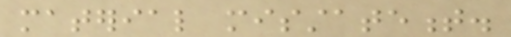material misstatement.
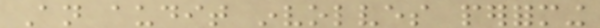An audit involves performing
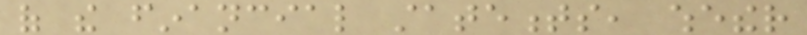of the financial statements, whether
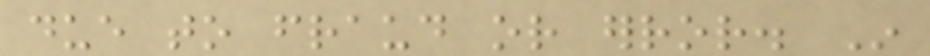due to fraud or error. In
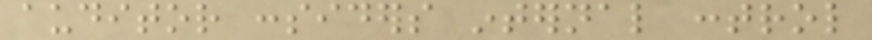auditor considers internal control
